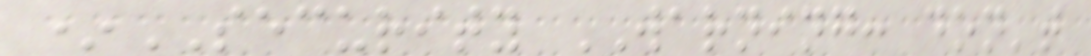*SECURITY WARNING: don't
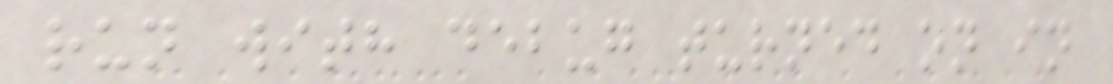run with debug turned on in
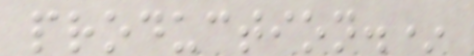production.*
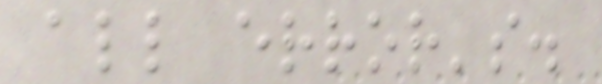all error's.
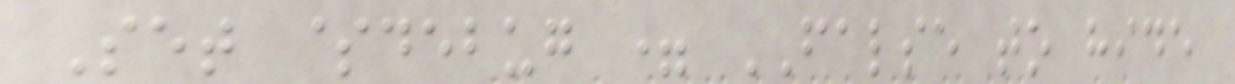Set $debug = FALSE to hide
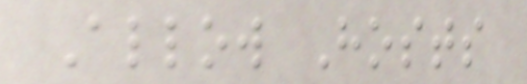Allow Hosts
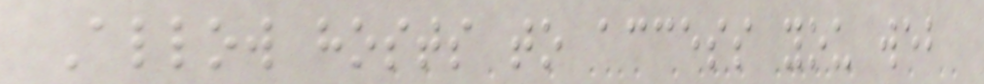Allow hosts to access you web
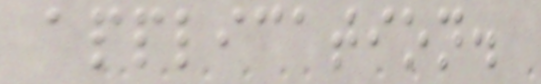application.
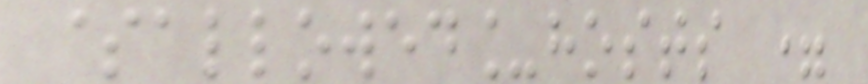$allowed_hosts =
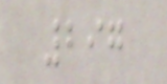297
